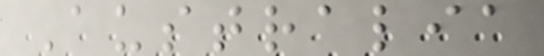Australia
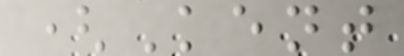(Kent
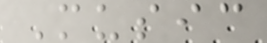Music
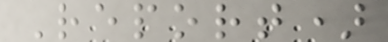Report)
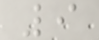9
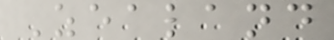Zealand
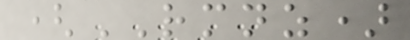(RMNZ)
